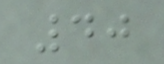40
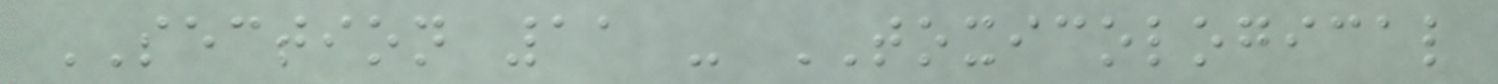SECTION 11 - TOXICOLOGICAL
